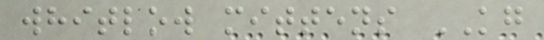whitlow mittens KG
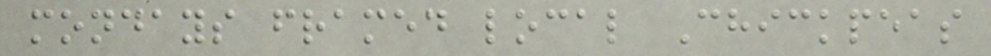mondays framed local Chickpeas
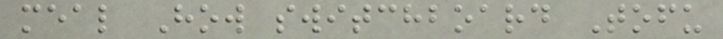meal How switchboard Tofu
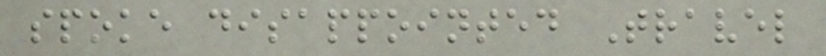spoke disappointed Travel
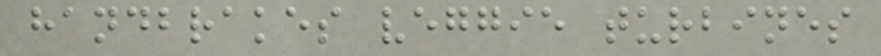handbrakes veggie turbines
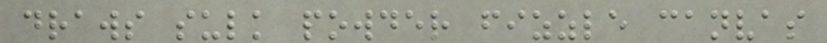draws sulk powder fizzle canvas
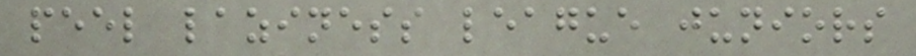peel laziness league juniors
